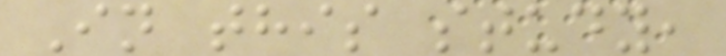In this study,
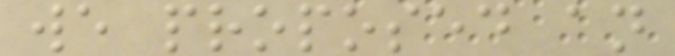we proposed an
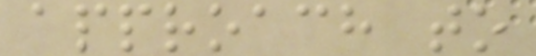approach to
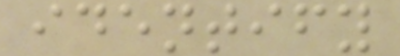identify
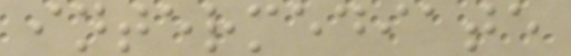intermediate
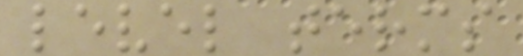level terms
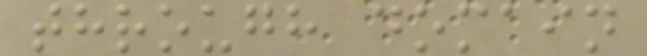through domain
